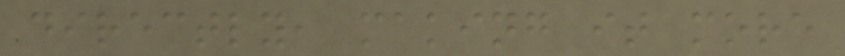directly, making it more
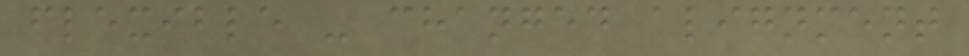flexible - changed alignment
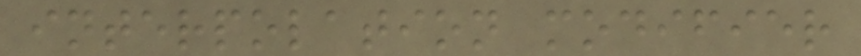interpolation modifier
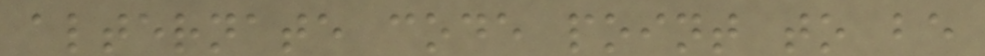alternate code point to be
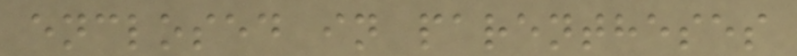enclosed in parentheses
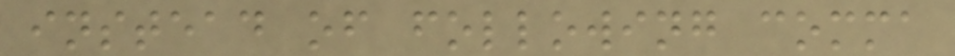instead of following comma
